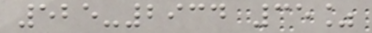525-2934 35%
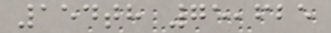154th 75,625
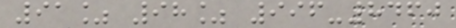91% 98% 996-8460
